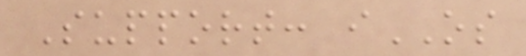Support: iOS
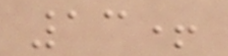13+
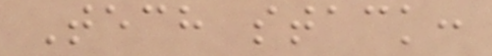Tech stack:
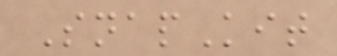SnapKit
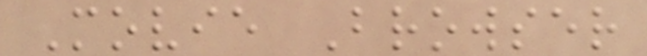Movie Browser
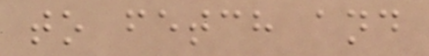to fetch and
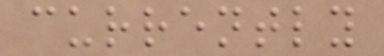currently
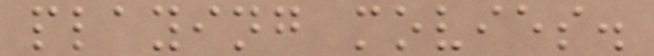playing movies.
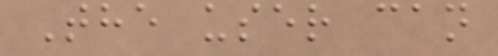The user can
